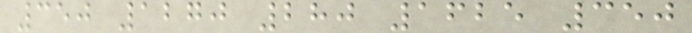350 1270 280 1625 350
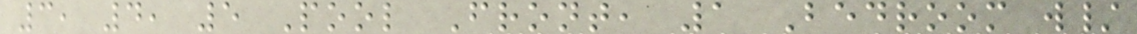3, 4, 5 Pool Front, 1 Bedroom w/
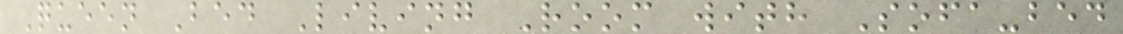Queen Bed Living Room with Sofa-bed
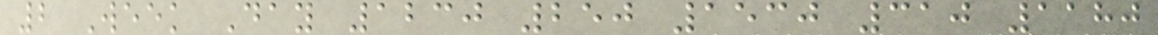2 Week Day 1230 250 1530 310 1180
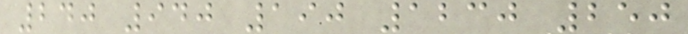240 940 190 1230 250
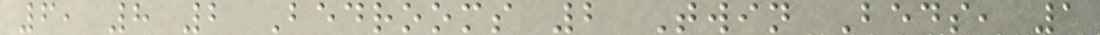6, 8 2 Bedrooms 2 Twin Beds, 1
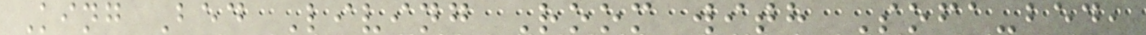King Bed Living Room with Sofa-bed,
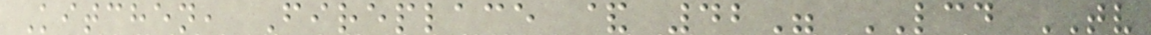Kitchen, Fireplace & 42" LCD TV
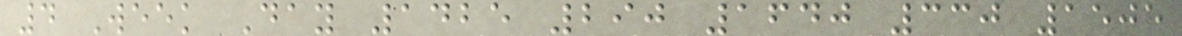4 Week Day 1425 290 1640 330 1505
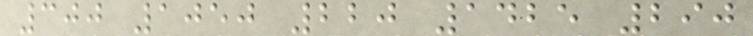300 1050 220 1425 290
